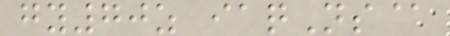gy70z iaqNs@
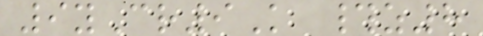9yCr9K #z8
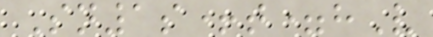Sn1s+t=hV
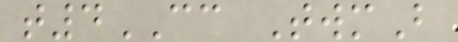t4CC TwmB
